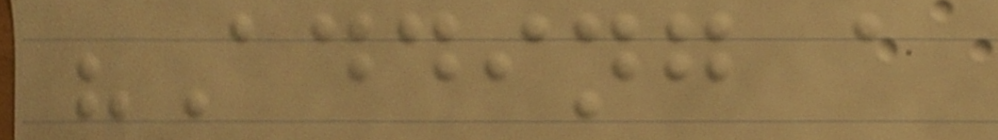"Adding a
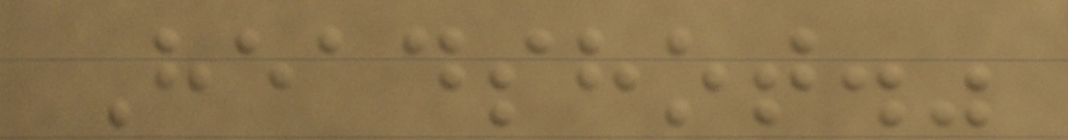Headshot."
